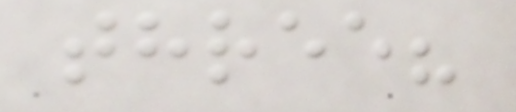three?
